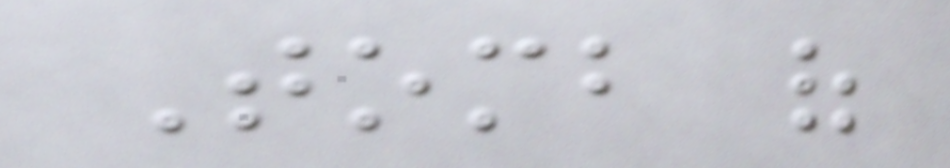Tomb of
